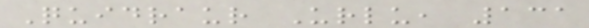Quidraur Urlu, 131
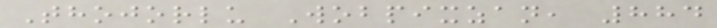Thojorlu Wobpixzan, 884
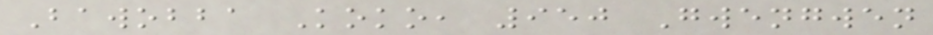Bawobba Koko, 950 Gwengwen
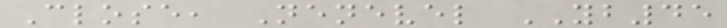Close, Nenevel YB45
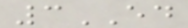3ED
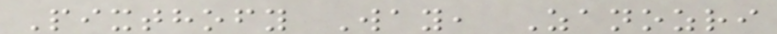Pixthofy Way, Zanozri
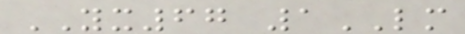YX67 1LM
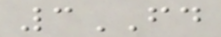3FD
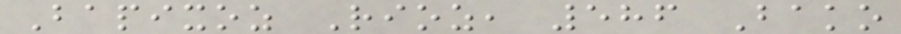Bapixoz Rioz, 586 Bako
